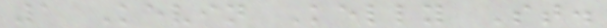1 Kevin Kelly St.
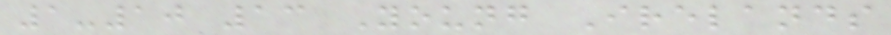1-10 13 Young Irelands
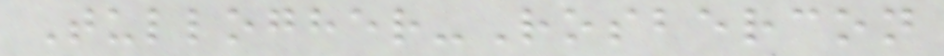Tullogher-Rosbercon
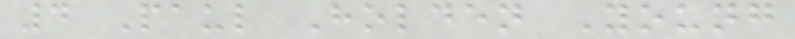4 Paul Holden Young
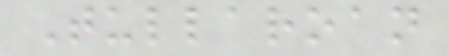Tullaroan
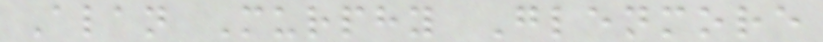Alan Murphy Glenmore
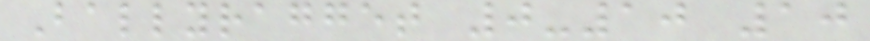Ballyragget 0-10 10
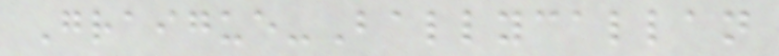Graigue-Ballycallan
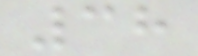38
